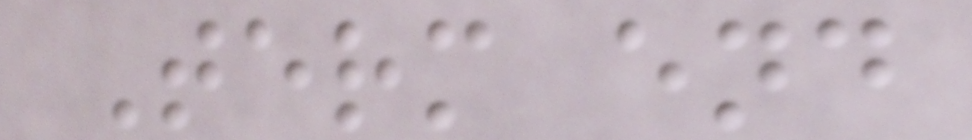Term end
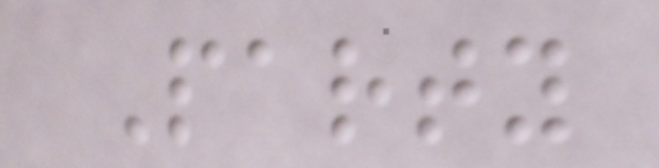Party
